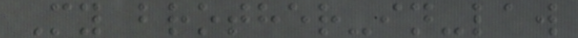My brother-in-law
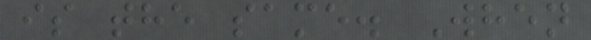is the same. When
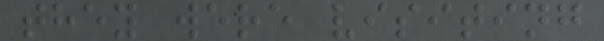they were visiting
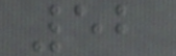52
